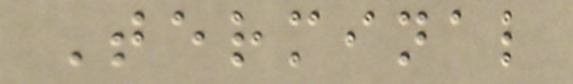Terminal
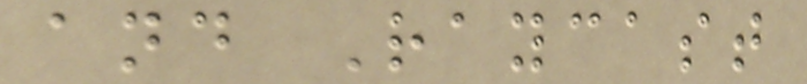and Raycast
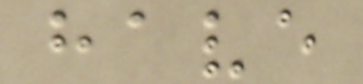have
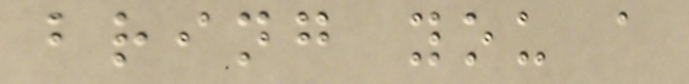bring you a
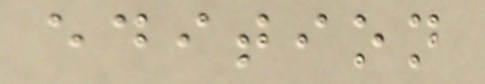edition
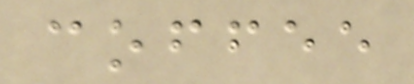coffee
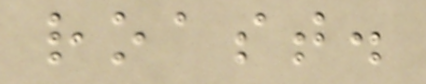roast.
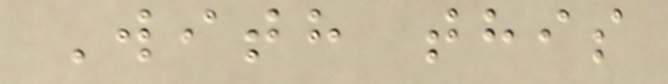With this
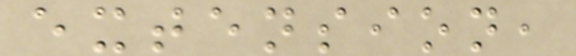extension,
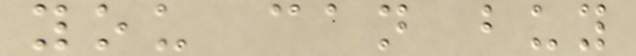you can buy
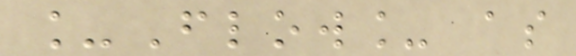_Flow_ as
